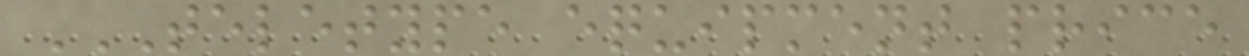TELETYPE EQUIPMENT PRICE
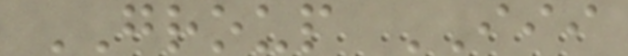GROUP III
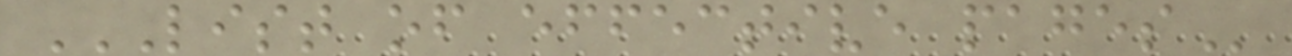LIST OF EFFECTIVE PAGES
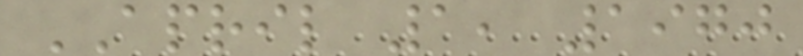APRIL 1, 1970
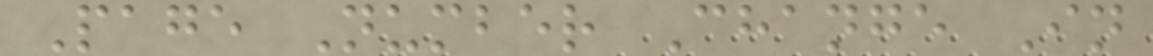Page Number Change In
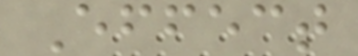Effect
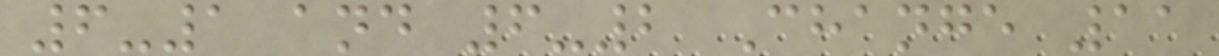6-1 and 6-2 Change 11
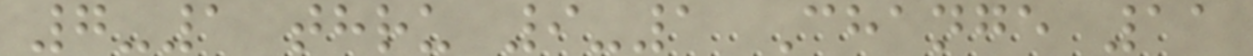7-1 thru 9-1 Change 11
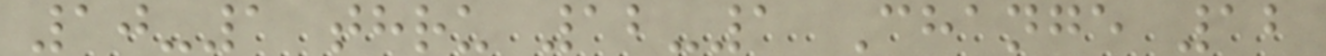10-1 thru 12-1 Change 12
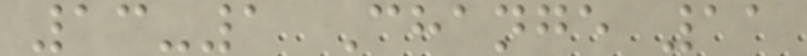13-1 Change 11
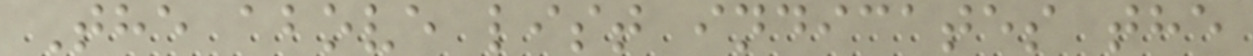The above list indicates the
